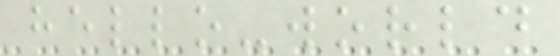hello-world
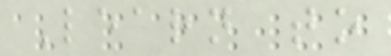Learn to
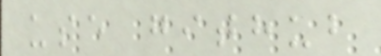use github
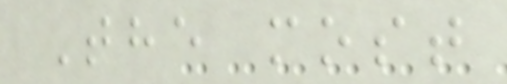The most
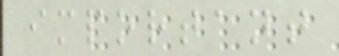important
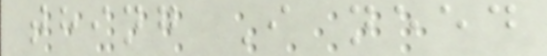thing I need
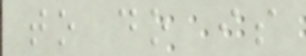to do is
